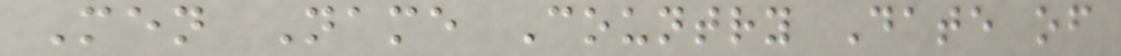Men Name Country Date of
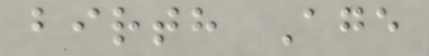birth Age
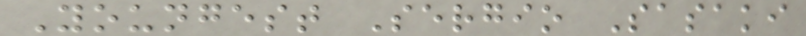Youngest Sergio Sasaki
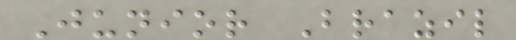Junior Brazil
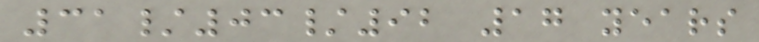31/03/92 17 years
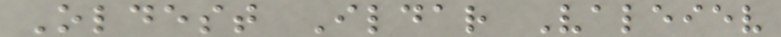Oldest Ildar Valeiev
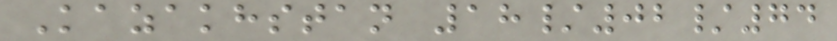Kazakhstan 18/02/74
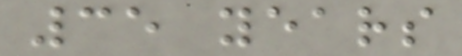35 years
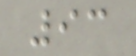93
